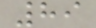89
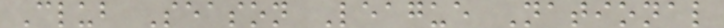Club Season League National
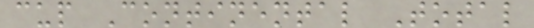cup Continental Total
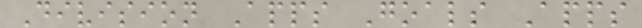Division Apps Goals Apps
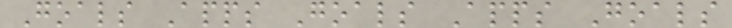Goals Apps Goals Apps Goals
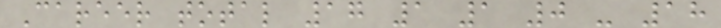Career total 17 1 1 0 - 18
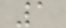1
